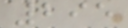295
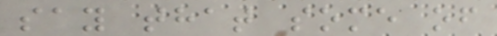say that some of
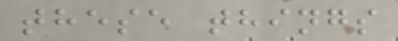these things
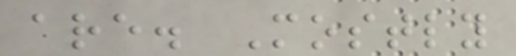are. Mostly
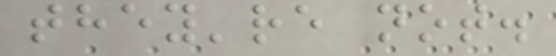they're not.
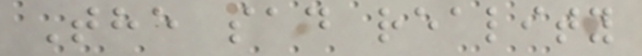The sad reality
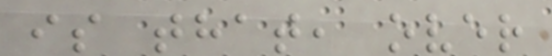is that, over
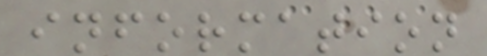information
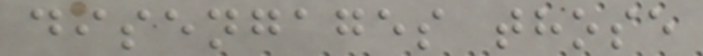disengages those
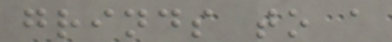grinds to a
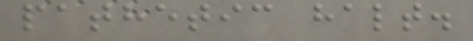pathetic halt.
